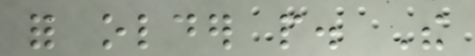for older people. The
